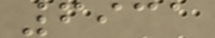6931
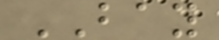BAY
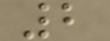2
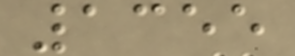1355
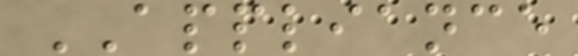APPLIANCE
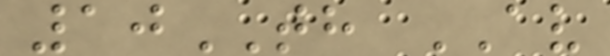10TH AV
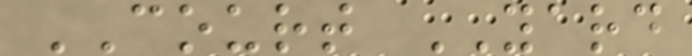COURT YARD
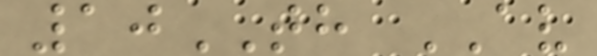10TH AV
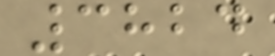3824
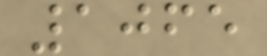1065
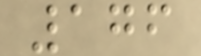176
